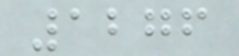1276
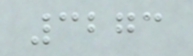3273
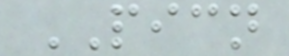PICN
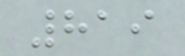819
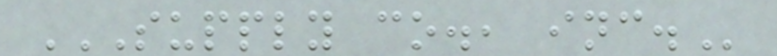SUPPLY CO., INC.
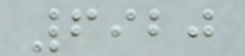6920
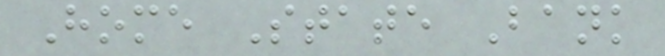Home State Bank
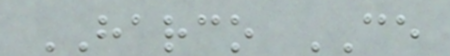HARCO CE
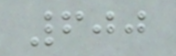600
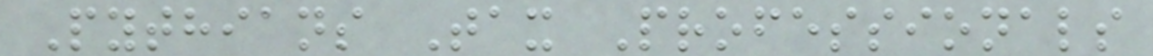Pythians Tax Professionals
